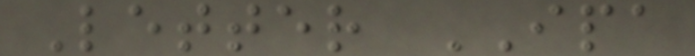Letter IPA
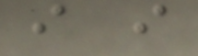i i
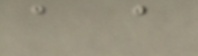a a
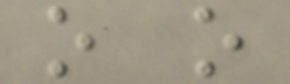o o
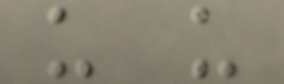u u
